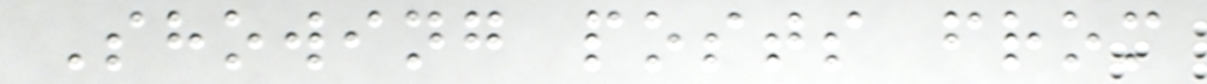Showing posts from
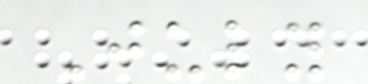July
